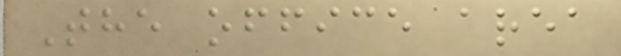The office area
